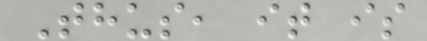Thus, it is
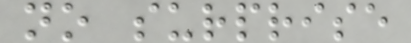no surprise
